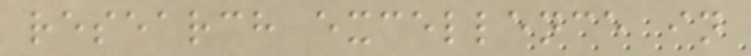research excellence in
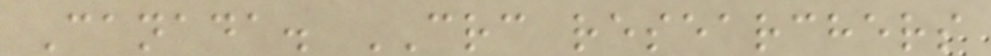Canada. CRC researchers
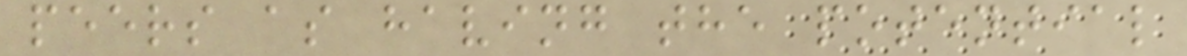peers as having the potential
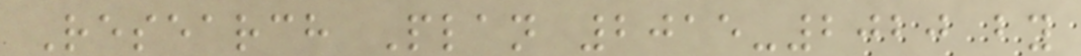Research Plan 2015-2020 by
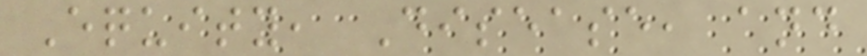Equity, Disease, and
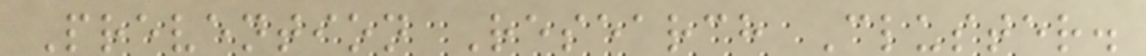Prevention Research Cluster.
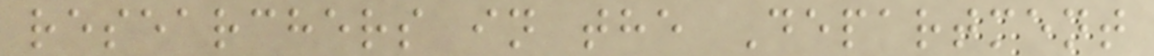researchers in the Department
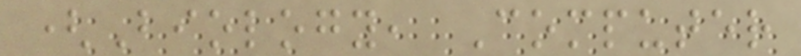(Biology, Computer
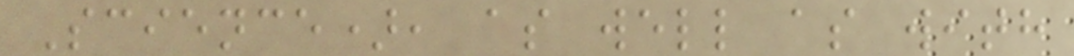Science), as well as with
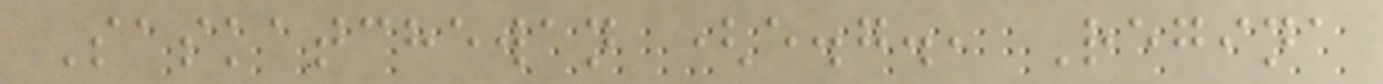Saskatchewan (e.g., Regina
